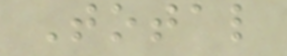Total
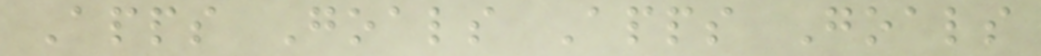Apps Goals Apps Goals
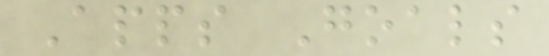Apps Goals
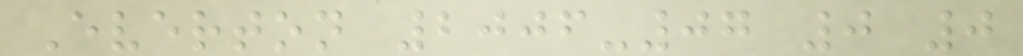Everton 2006-07 0 0
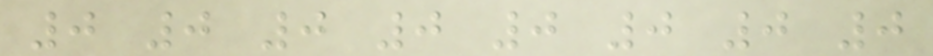0 0 0 0 0 0 0 0
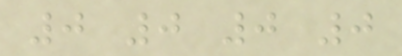0 0 0 0
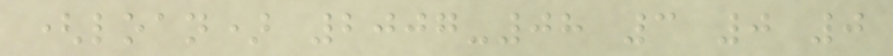(loan) 2007-08 3 0 0
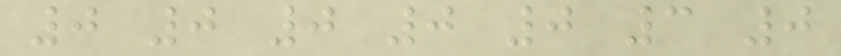0 0 0 0 0 3 0
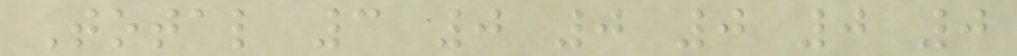Total 3 0 0 0 0 0
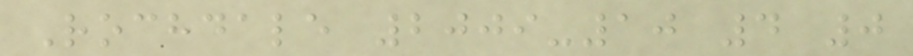Rochdale 2009-10 4 0
